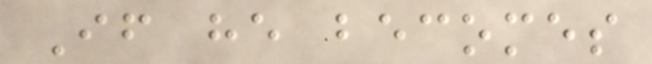If he becomes
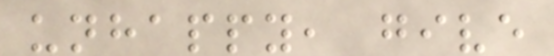unhappy, give
